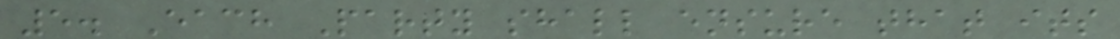5. Each Party shall ensure that its
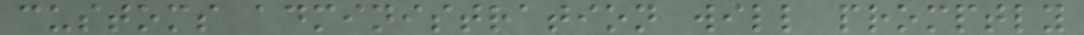customs administration will promptly
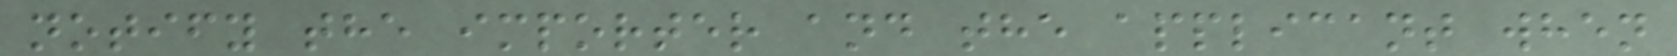notify the importer and the applicant when
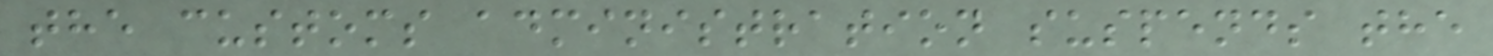the customs administration suspends the
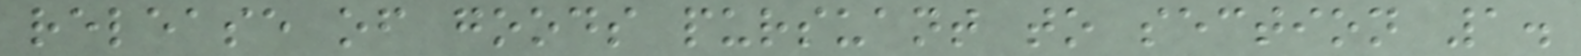release of goods pursuant to section 1.
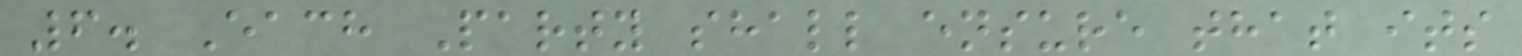6. Each Party shall ensure that its
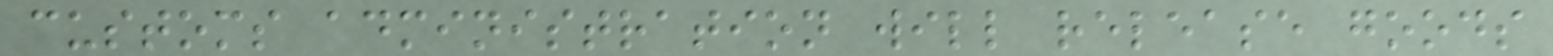customs administration will release goods
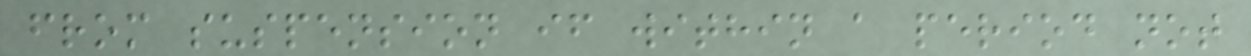from suspension if within a period not
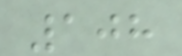108
